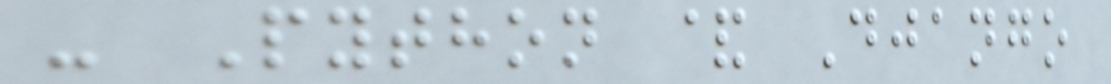- Python & Django
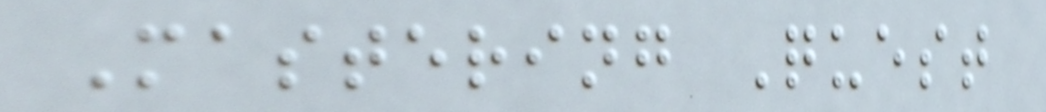Mastering Quest
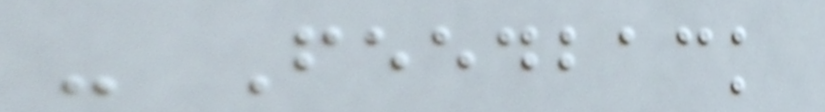- Feedback
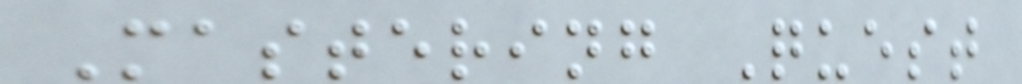Mastering Quest
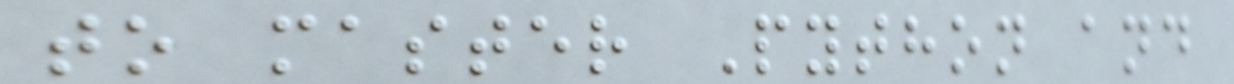to master Python and
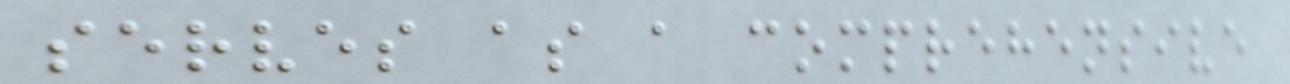serves as a comprehensive
